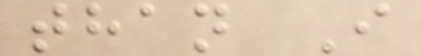than I
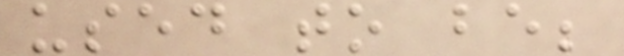used to be;
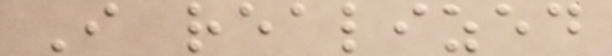I realized
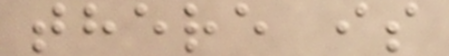there is
